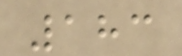183
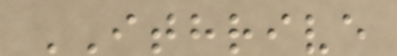ITHRIVE
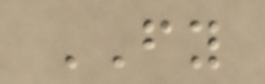FY
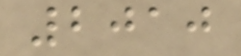2010
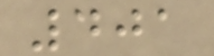401
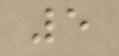5
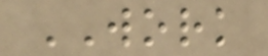WORK
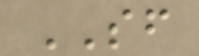SF
